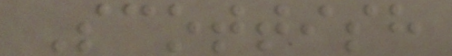Scottish
